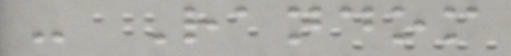- Random
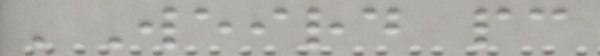'Weird pc
